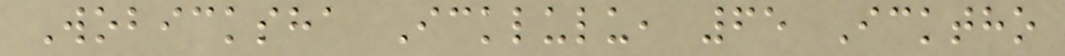Wobicksha Icklulu, 65 Icktho
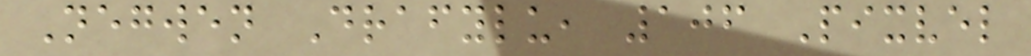Negwen Drafylu, 106 Pixvel
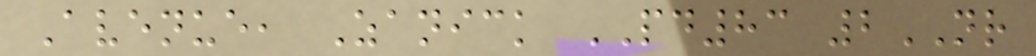Avenue, Zanick PD83 2NR
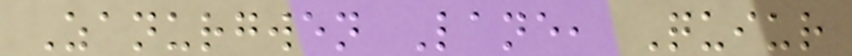Zanurgwen Lane, Quiur
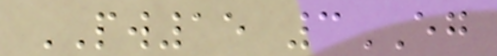PW15 3EG
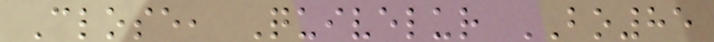Close, Quivelur BO85
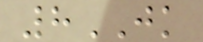8JK
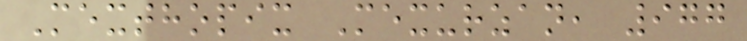Mexthopix Mexurzan, 977
